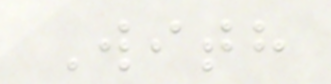With
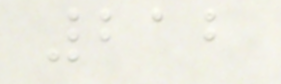212
